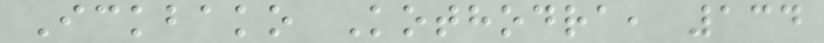Ickbako Kothodra, 134
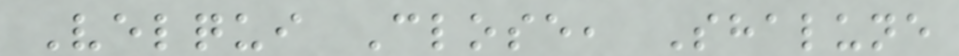Velqui Close, Shalune
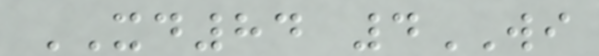XD84 4WI
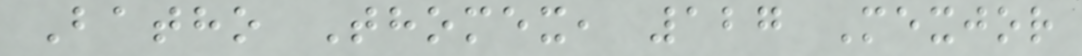Batho Thomex, 127 Mexjor
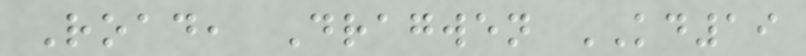Road, Dragwen KD19
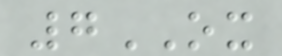7OX
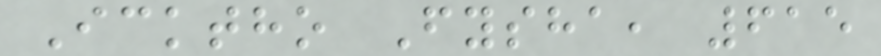Icktho Fysha, 615
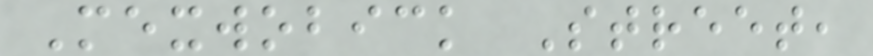Mexwobick Street,
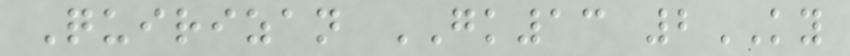Quirizan GK13 2KY
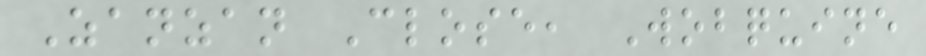Zanzan Close, Wobquine
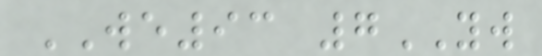WE93 7YW
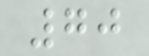70
